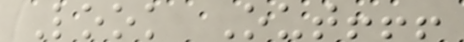Look Out!!!
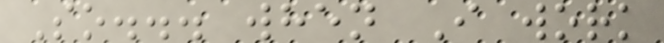So... when I work
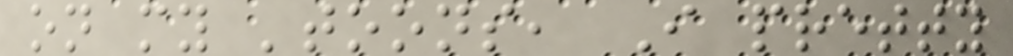on my 'toons, I pretty
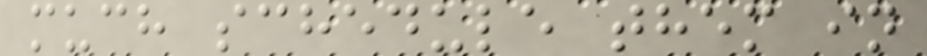much schedule them in
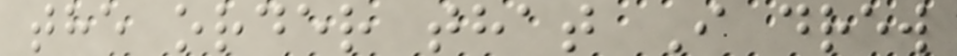the order that I drew
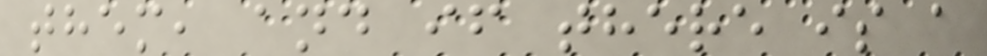them, and if there is a
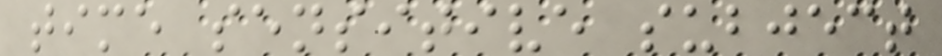time sensitive subject
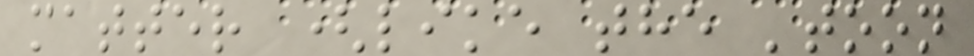matter (like the 'toon
